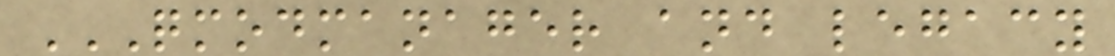QMODMANAGER AND LEGACY
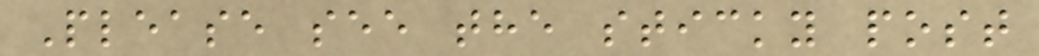Please see the sticky post
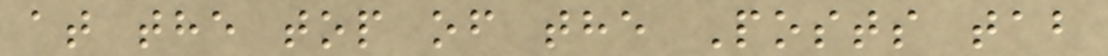at the top of the Posts tab
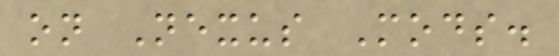on Nexus Mods.
